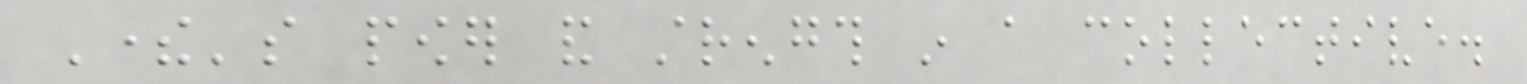There's power and strength in a collective.
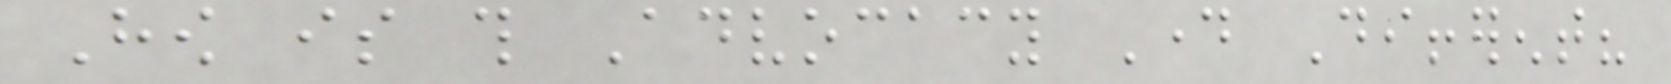How is this Advocacy Day Different?
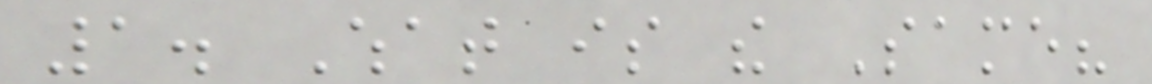1. What is the Same?
